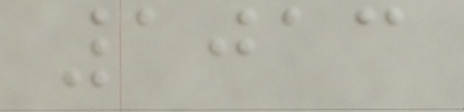1013
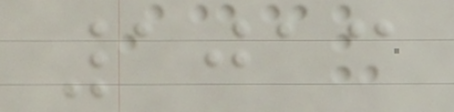1013
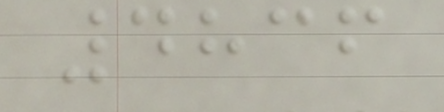4836
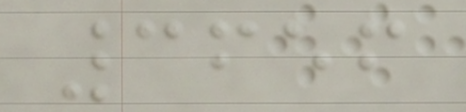3656
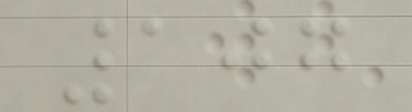107
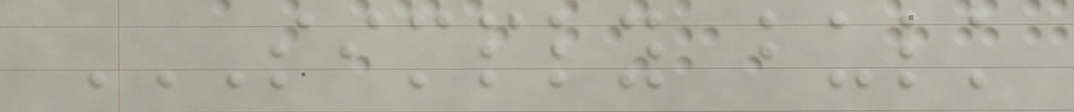SIMPLY BULK
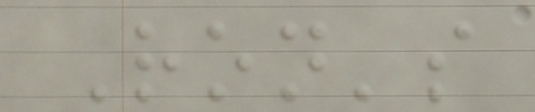Ron's
